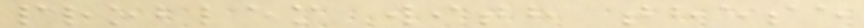problem with these
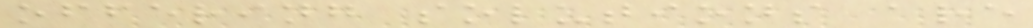offering solutions are
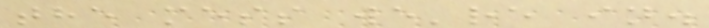the mess we're in.
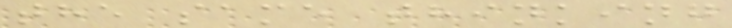the same thinking
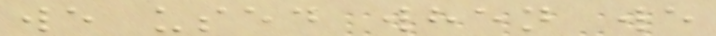we used when we
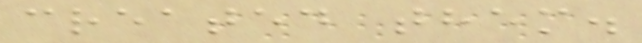created them.
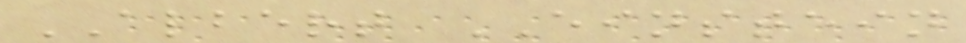ALBERT EINSTEIN
